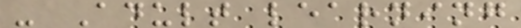- Adult learning
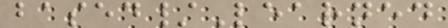based/Learned
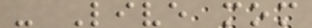- Live mom
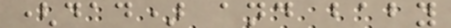(dad) and baby
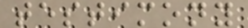testimony
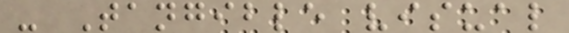- Tangible visual
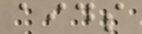aids
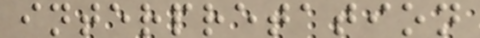interpretation
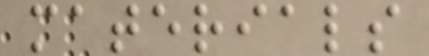materials
